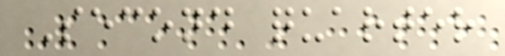Second quarter
